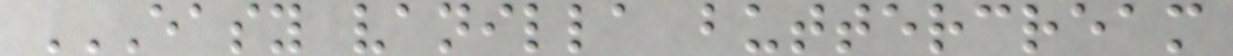EASY VANILLA BUTTERCREAM
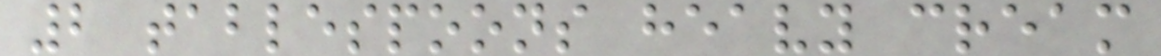2 tablespoons heavy cream
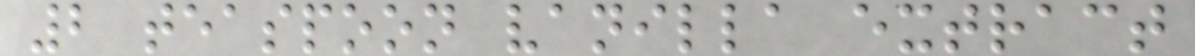2 teaspoon vanilla extract
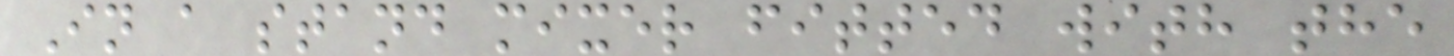In a stand mixer fitted with the
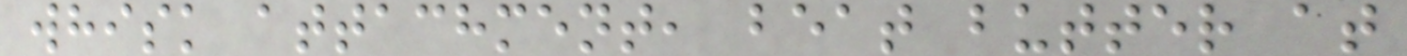whisk attachment, beat butter at
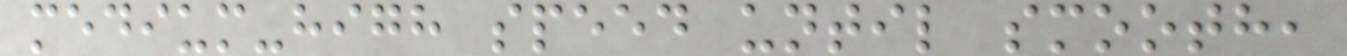medium-high speed until smooth,
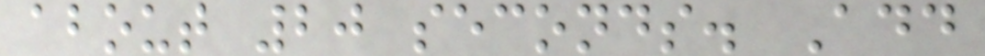about 20 seconds. Add
